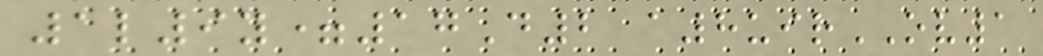1l9y=17D2 a8uirOV1
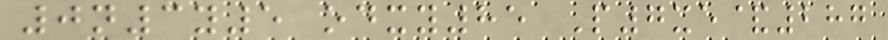0n3y5 odxy85 P7xe&287
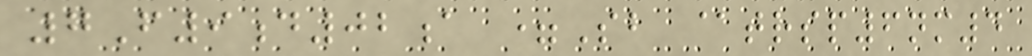7F9d02a =Sb @trsp6nm4
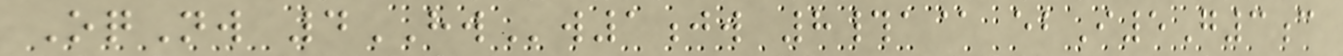OqNw 4HWw1jw 8#a@ ebI5G3c
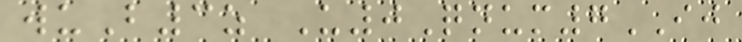wuB3z U0Qnum7IJ
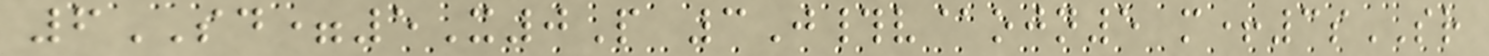6SD=5X0P 3J#v@ojn5 m+3sSR
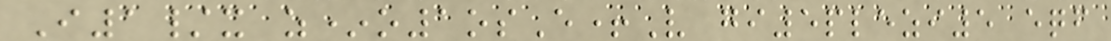I1/x z*o1osE+V gi5plezi5 eqf
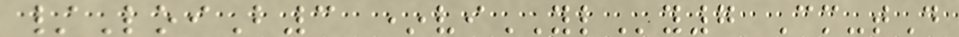/LoiB3 *viYLy7 Cm-tD
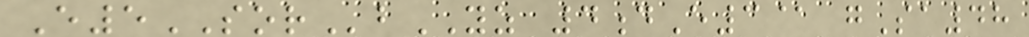E5SORbYZ 4dE3@ gSa48
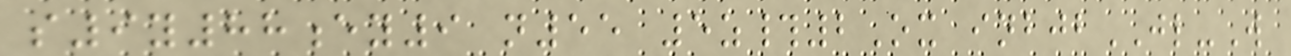s9y88ey9 n55 5z#2Ox inbjbJL-W
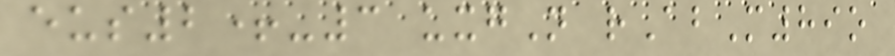eus2+-3 uxgN rAbM89o
